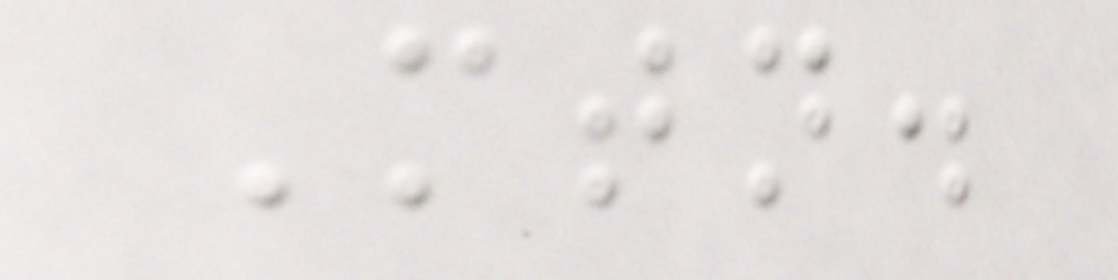Mtn.
